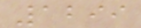1299
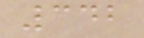342
